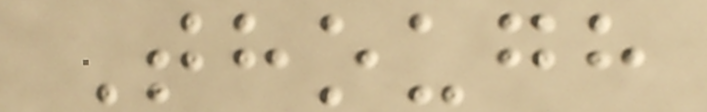Though
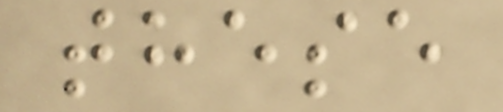these
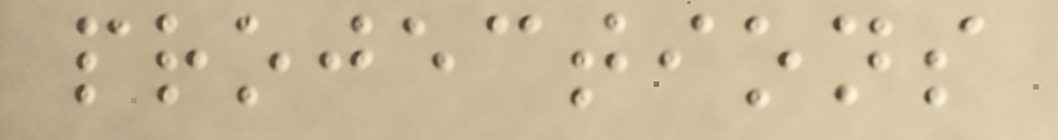projections
